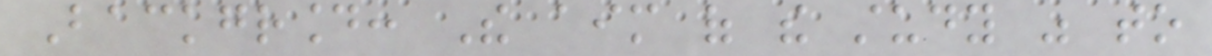Background: The aim of the study was to
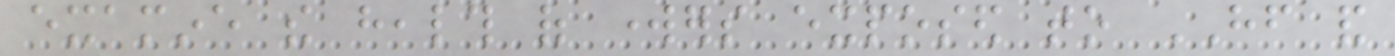examine the health of workers exposed to HF and
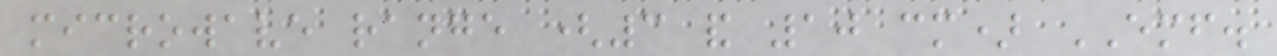microwave range (3 and 10 cm) EMF.
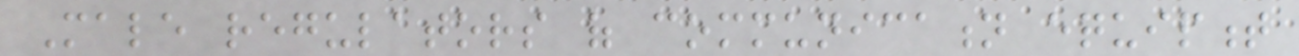Male regulators of communication equipment
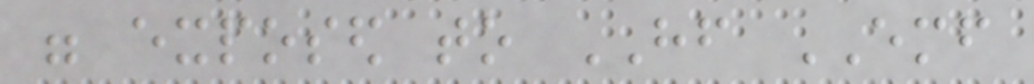were exposed to HF EMF
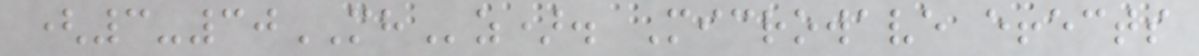(3-30MHz). Microwave effects
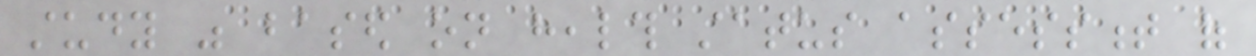study was based on health status assessment of
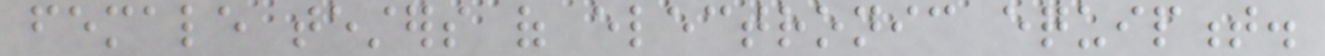female testers of electronic equipment.
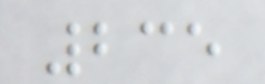235
